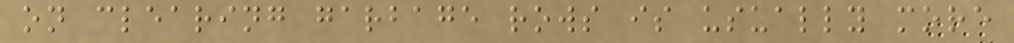on clearing garbage rows is usually more
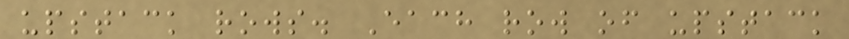upstack rows. Each row of upstack
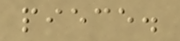piece.
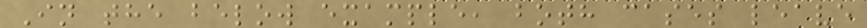In the below example, both cases leave
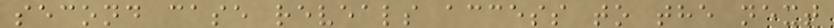second case reveals access to the next
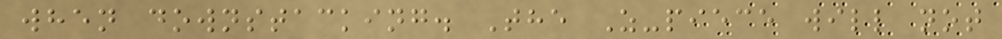when downstacking. The Z-piece will not
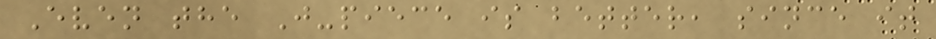Even the J-piece is better, since it
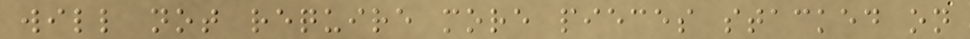will not require more pieces stacked on
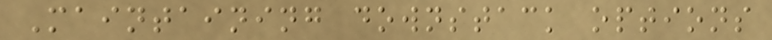Maintaining downstack options
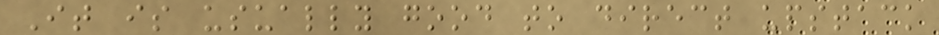It is usually good to direct upstack
